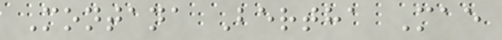Montana Bertha Mae
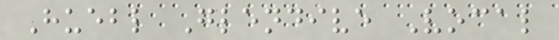Huebl Glendive Vocal
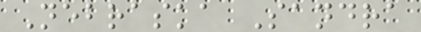Nebraska Sandra
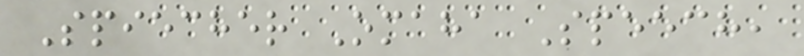Spiecher Omaha Speech,
